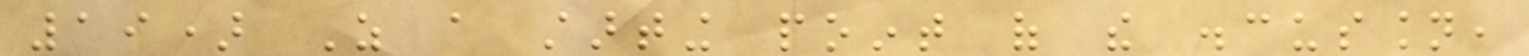19) As a starting point of the discussion,
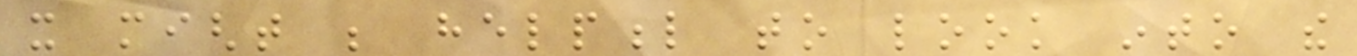it might be helpful to look into the
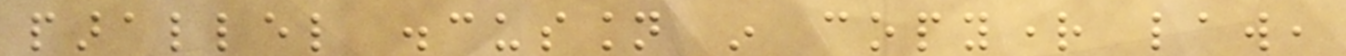parallel discussion in copyright law,
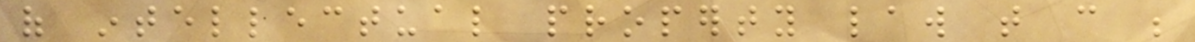of intellectual property law that can be
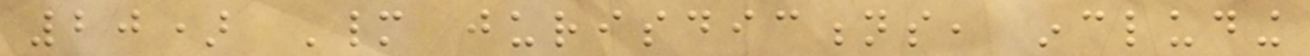20) Many jurisdictions, including
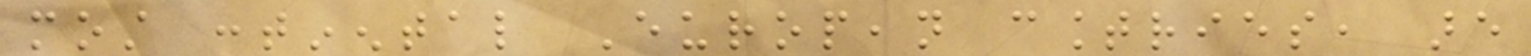most continental European countries, are
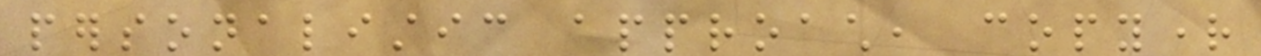personalistic approach, copyright
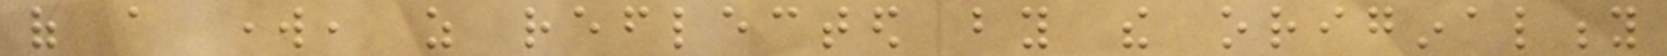of a work, as reflected by the originality
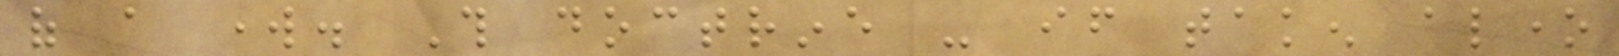of a work. This doctrine - if taken alone
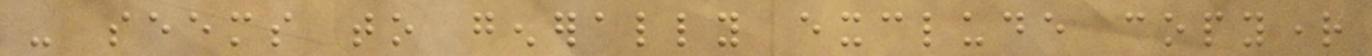- seems to generally exclude copyright
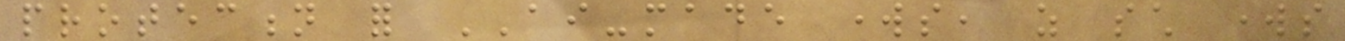protection for AI-made works, as such works
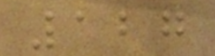127
